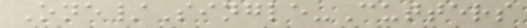One/Single-Cutters
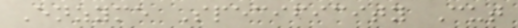Enzyme Specificity Cut
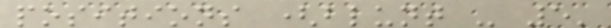positions (blunt - 5'
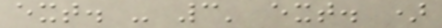ext. - 3' ext. )
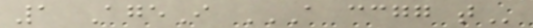1 AgeI A CCGG T
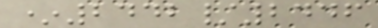*2442/2446
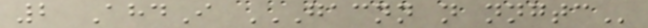2 AhdI GACNN N NNGTC
